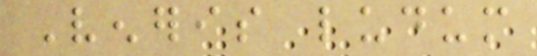Veneris ludum
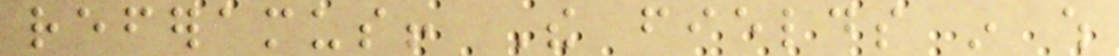referamus! The fields in which
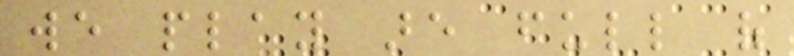we play are full of
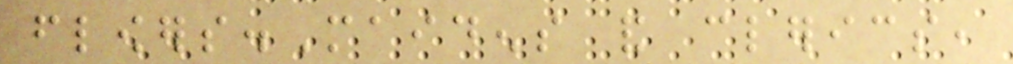flowers.Maidens and clerics,
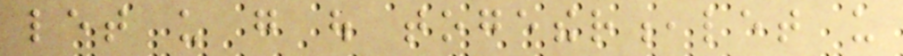let us go out together,let us
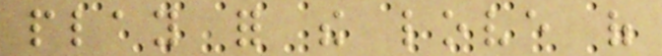play for the love of
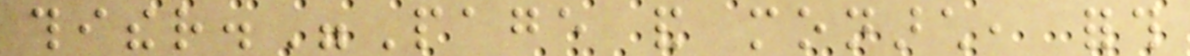thither."Page and monarch, forth
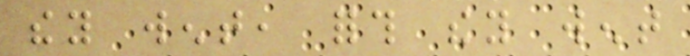they went, forth they went
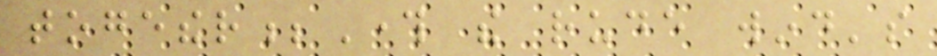together;Through the rude wind's
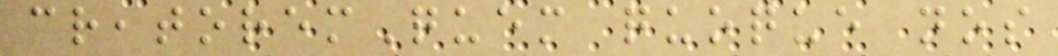creatoremQuem quoque nos
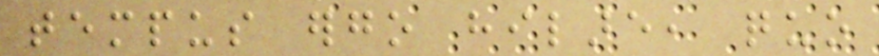tempus ergo hilare, quo
